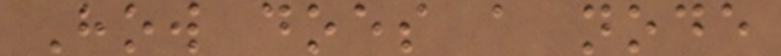How does a node
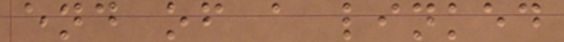end of a linked
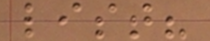list?
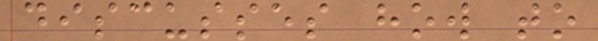discusses how to
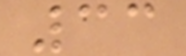33
